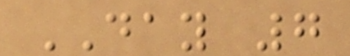DAY 7
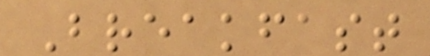Breakfast
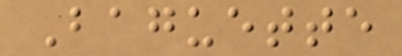Baguette
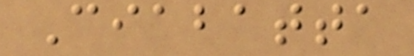Ciabatta
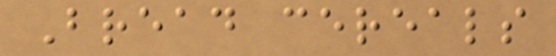Bread cereals
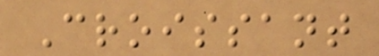Croissant
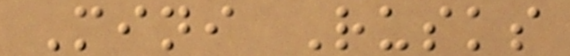Mini Rusks
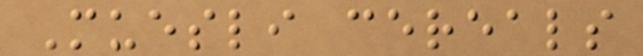Muesli cereals
